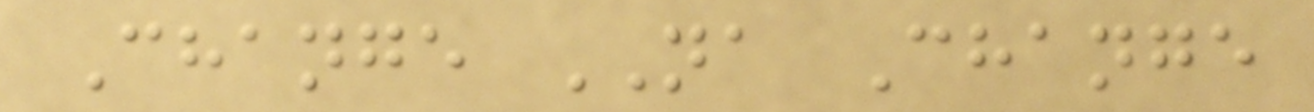Change NA Change
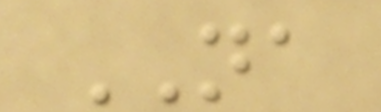NA
